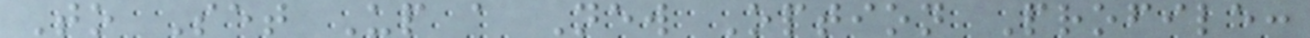To Set Up a New Option Profile:
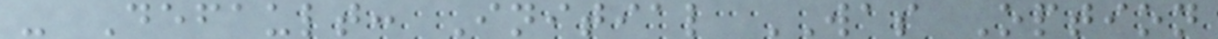- Default: Initial WAS Option
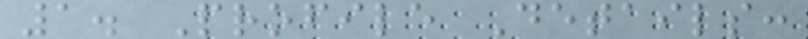1. Profile Details:
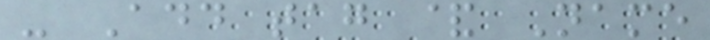- Add tag & Name
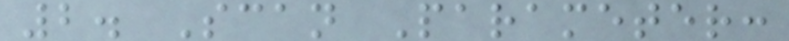2. Scan Parameter:
